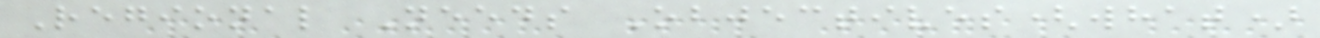Regional Needs Objectives(what)
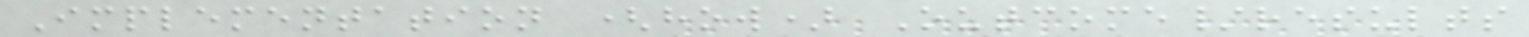Implementation (how) Outcome/results
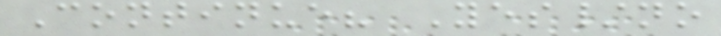Continue? Yes/no
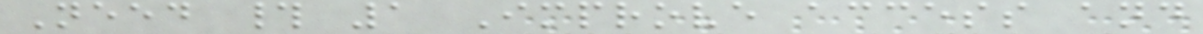Need # 1 Improve access and
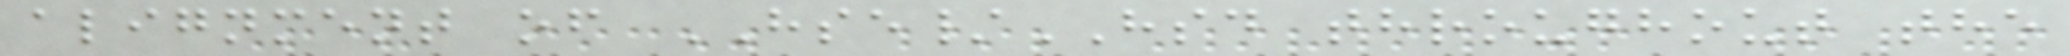alignment of HSE/HSD throughout the
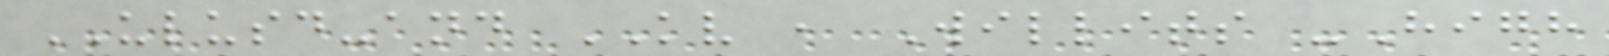ULUSD-and KV , Willits -High
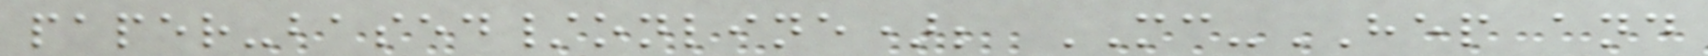paper-based/online); MC-HEP and
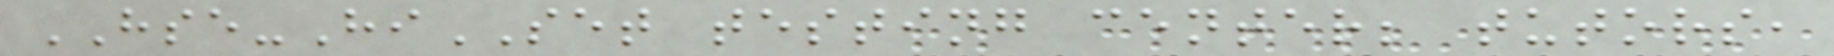HSE-HiSET testing center; tutors,
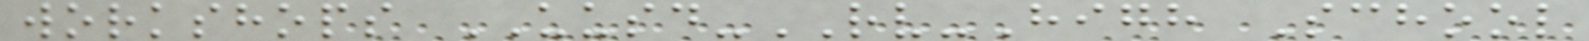workshops UUSD-RV-High School
